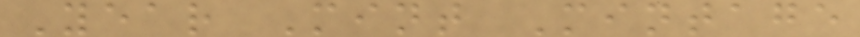Year Mint Mintage
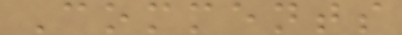Comments
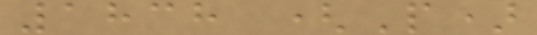1838 (P)
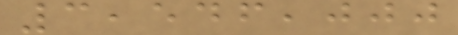3,546,000
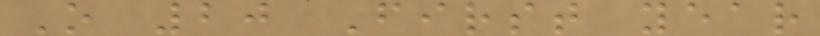O 20 First year
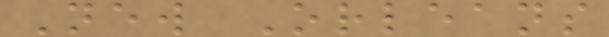New Orleans
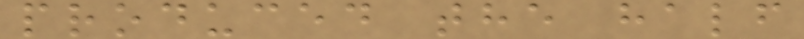produced the half
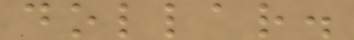dollar.
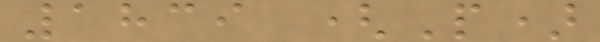1839 (P)
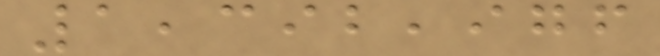1,392,976
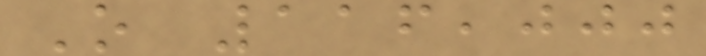O 116,000
